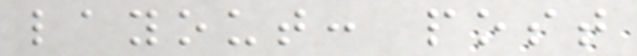layout: post
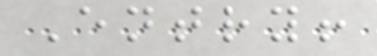Entry!
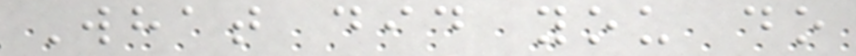What did you do
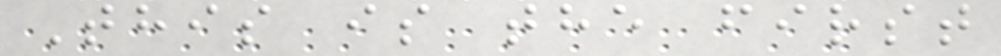This is the first
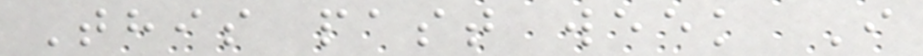This past week I
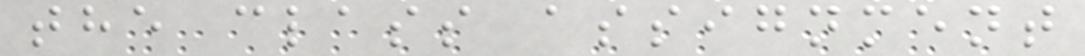the class assignment
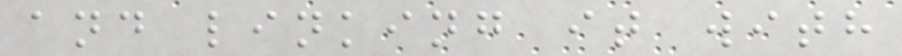and linking it with
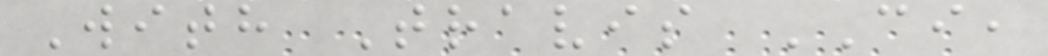With Travis CI,
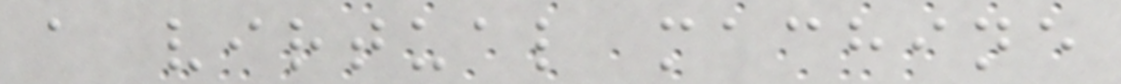a virtual machine
